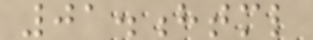01.html
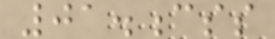01.css
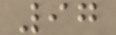97
